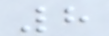8
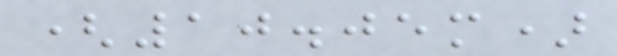(10.05m)
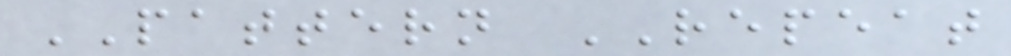PATTERN REPEAT
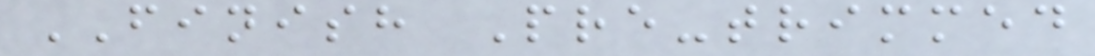FINISH Pre-trimmed
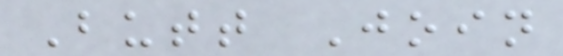Butt Join
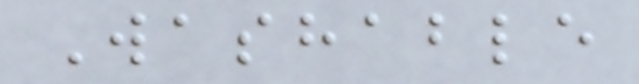Washable
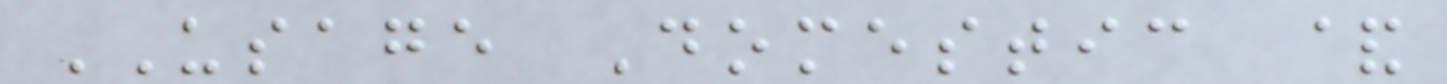USAGE Domestic &
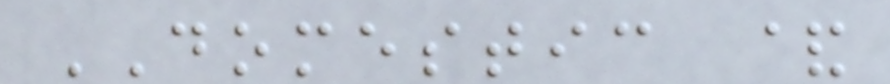DOMESTIC &
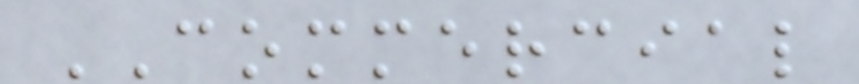COMMERCIAL
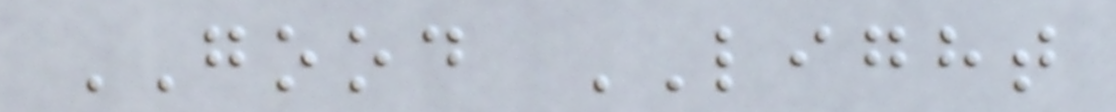GOOD LIGHT
